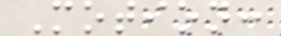Motion:
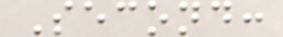Second:
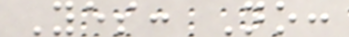Yes: No:
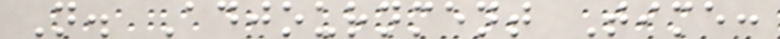N. Adjournment Time:
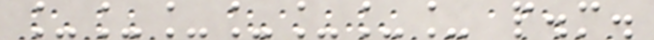_______ p.m.
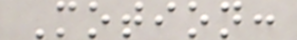Motion:
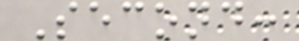Second:
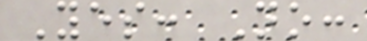Yes: No:
